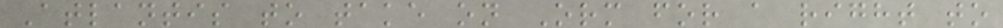Atlantis to take on Orm for a right to
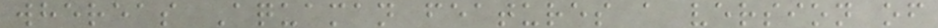whereas Aquaman features a version of
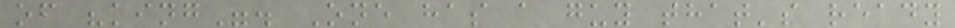of "king". One has a guy that's ready
